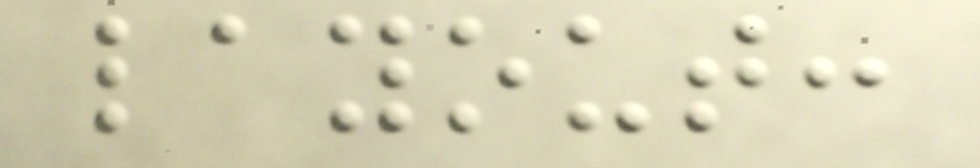layout:
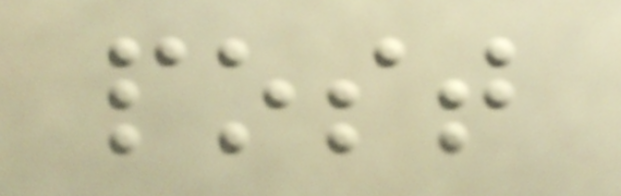post
